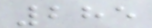285
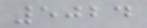5024
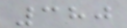380
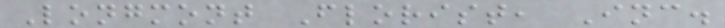Longmont Florist, Inc.
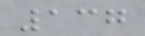137
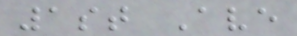1st Ave
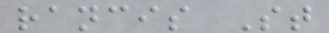rancis St
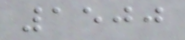1500
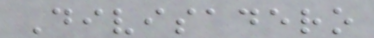Divisadero
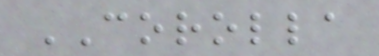COROLLA
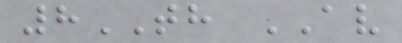8TH AV
